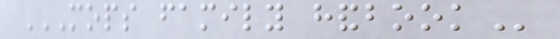MOPS FAMILY HANDBOOK
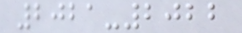2021-2022
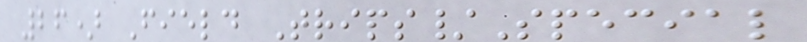26) Field Trips/Special
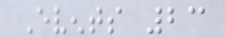Events 23
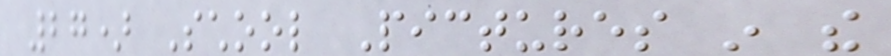27) School Pictures in the
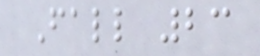Fall 23
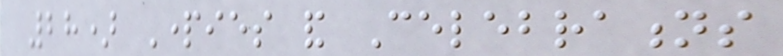28) Parties and Celebrations
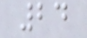24
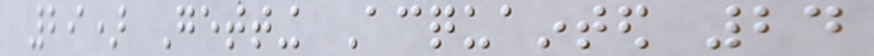29) Getting Acquainted 24
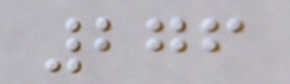276
